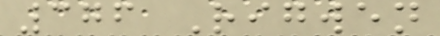376 Rigwen
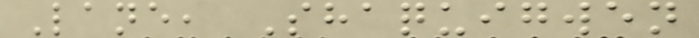Lane, Shaquigwen
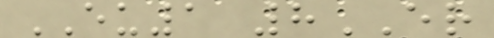EU1 8ER
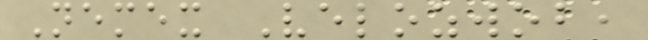Nemex Velozwob,
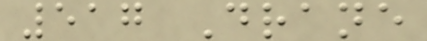517 Drane
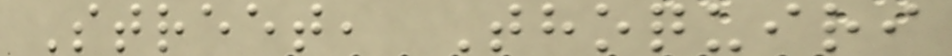Street, Thoquiri
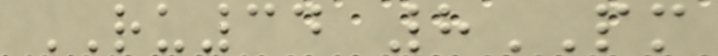RU34 8PM
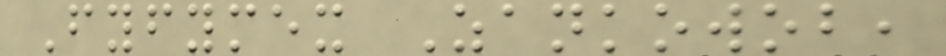Fyfymex Zankowob,
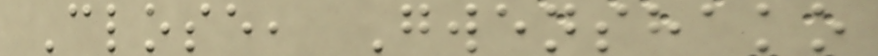Close, Gwenshako
